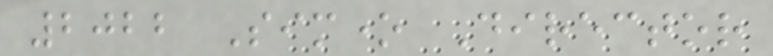2022 Simone Director
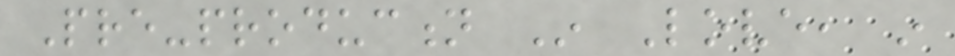Pre-production In Love, in
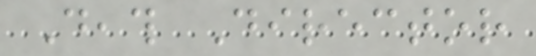Death Director
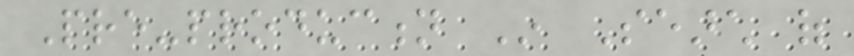Pre-production In Search of
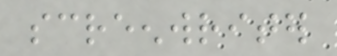screenwriter
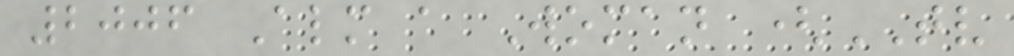2006 Almost a Woman (TV
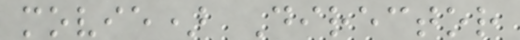movie) Director
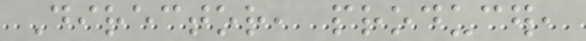Director, producer,
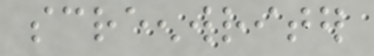screenwriter
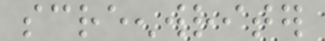screenwriter
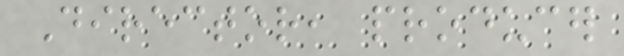Director, producer
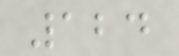124
